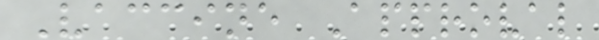Vaccine Approval
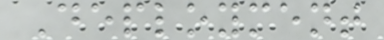Deployment
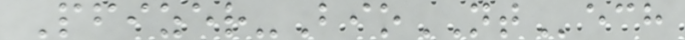Pfizer-BioNTech
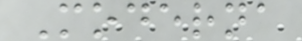Moderna
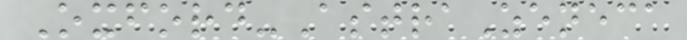Oxford-AstraZeneca
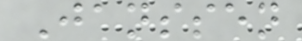Janssen
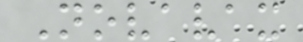Novavax
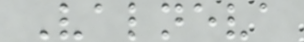Valneva
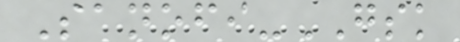Sanofi-GSK
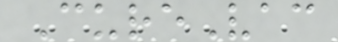CureVac
